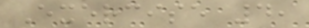Exercise 4,
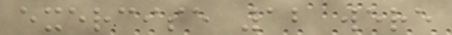exercise 12 were
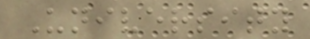University
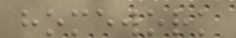homework
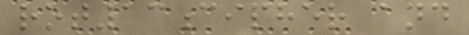rot13cipher and
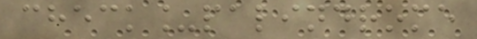check_palindrome
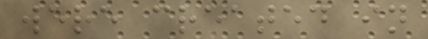were created in
